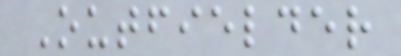Outfielder
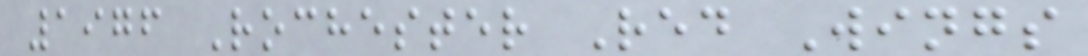1976 Rochester Red Wings
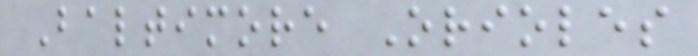Baltimore Orioles
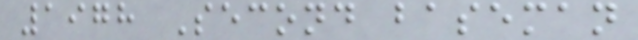1978 Second baseman
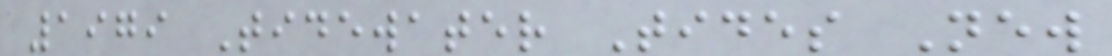1979 Tidewater Tides New
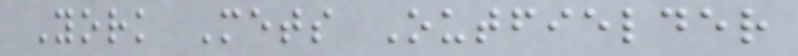York Mets Outfielder
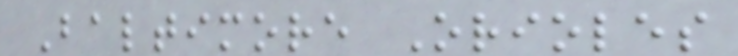Baltimore Orioles
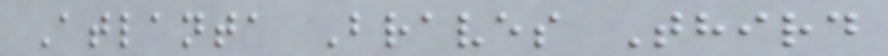Atlanta Braves Third
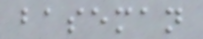baseman
